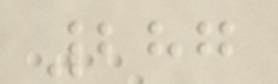287
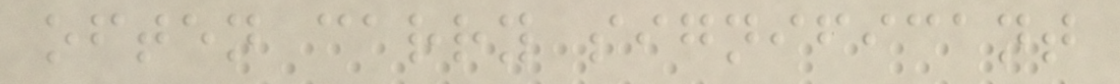often carry significant
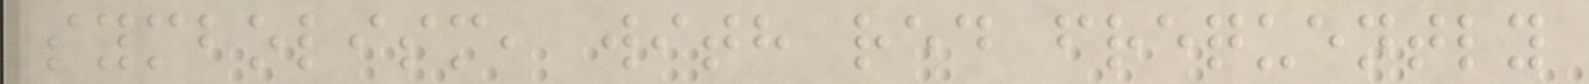symbolism, with red frequently
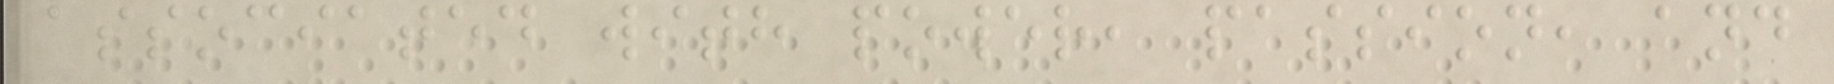associated with power, passion, and
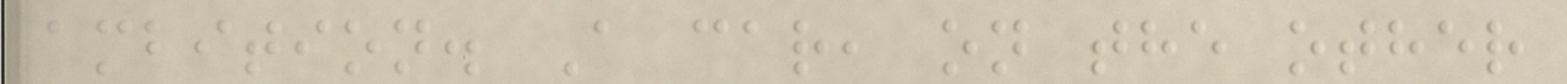ambition. A car, on the other
